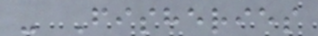- Fisheries
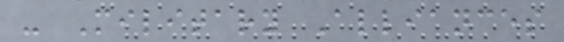- Military Alliances
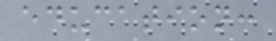education:
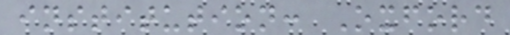institution: Oxford
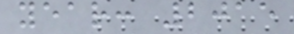year: 2015
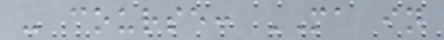- course: MA in
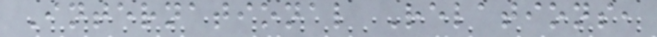International Relations,
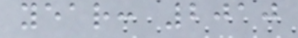year: 2010
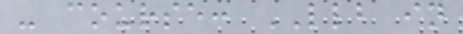- course: LLB in
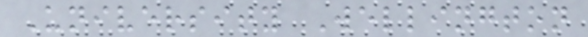University Wellington
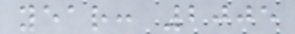year: 2005
